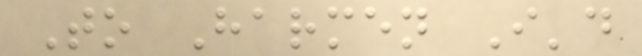To Harmen I'd
